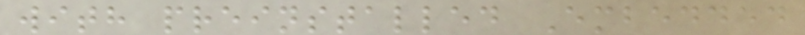with preinstalled Embedded
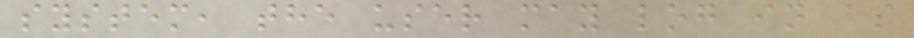system, the user may log in as
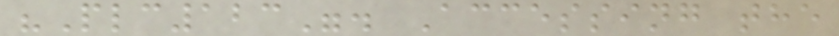"Plc123". Accessing the
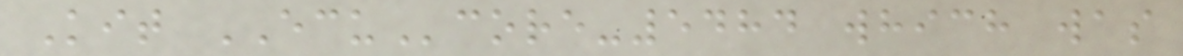Kit ECUcore-5484 which was
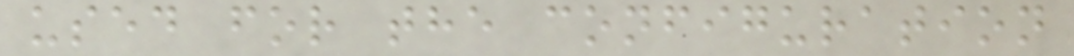used for the configuration
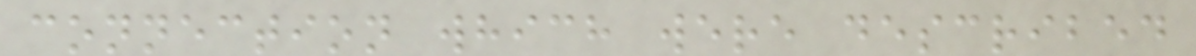connection which were described
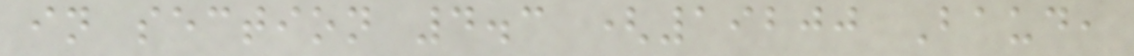in section 4.3 (19200 Baud,
